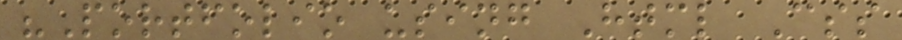"Portfolio using Html Css
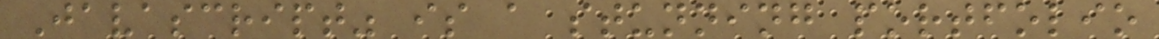Javascript" is a stunning portfolio
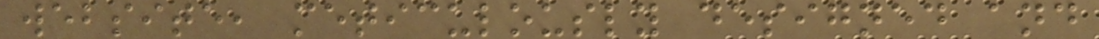website, meticulously designed and
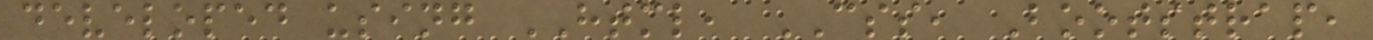developed using HTML, CSS, Bootstrap,
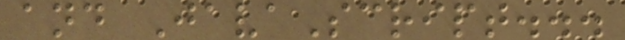and JavaScript...
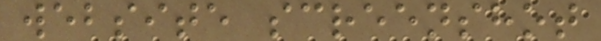website screenshot
